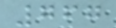767
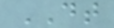DT
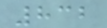832
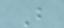B
